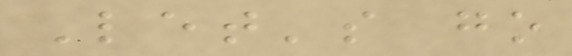Let's go
